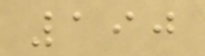190
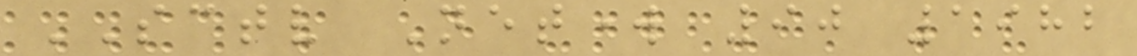SCTV Network 90 1982
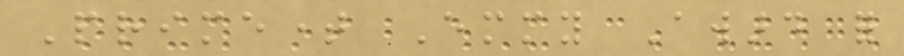Primetime Emmy Award for
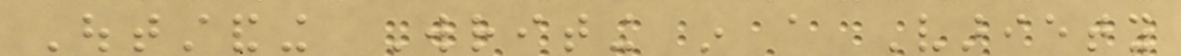Outstanding Writing in a Variety
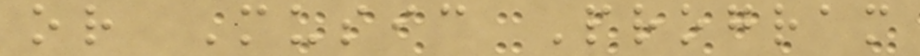or Music Program
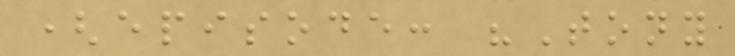(episode: "Tony
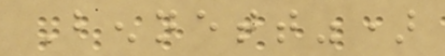Bennett")
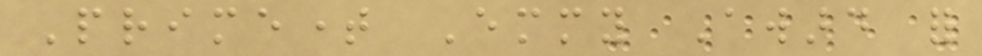Primetime Emmy Award for
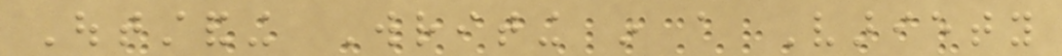Outstanding Writing in a Variety
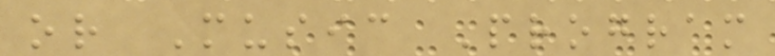or Music Program
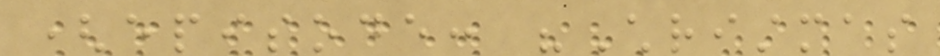(episode: "Christmas
